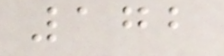172
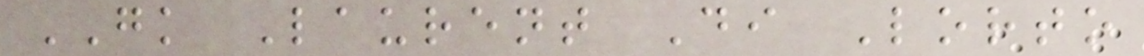GK Laurent Di Lorto
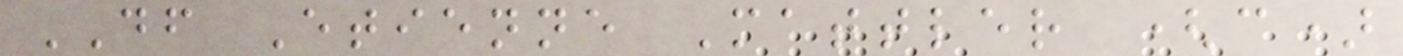DF Etienne Mattler (c)
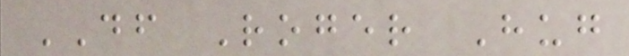DF Roger Hug
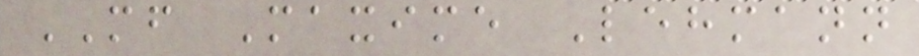MF Maxime Lehmann
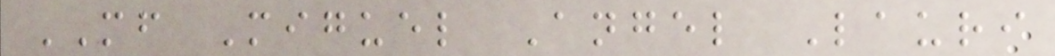MF Miguel Angel Lauri
